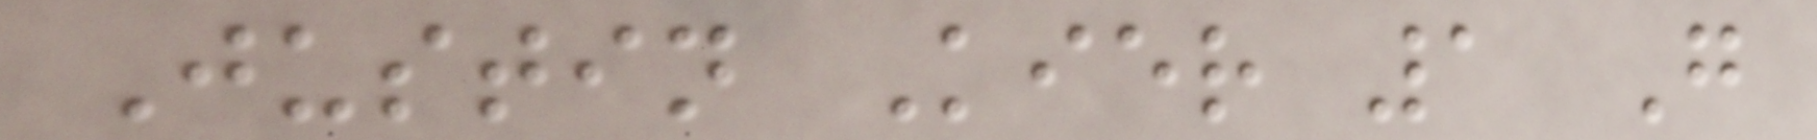Justin Kier 1 G
